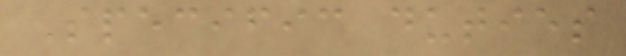Specific duties
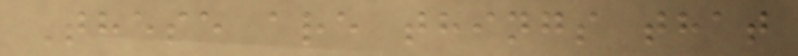These are things that
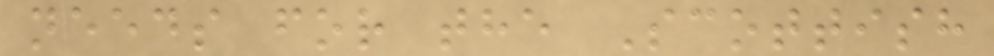needs for the Scottish
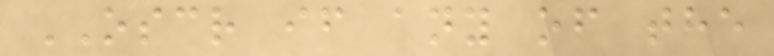OSCR if any of the
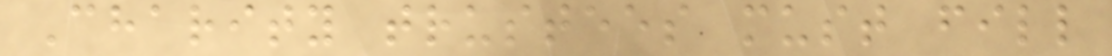Charity trustees must fill
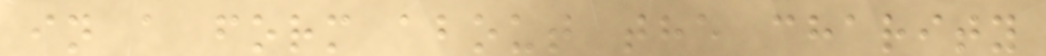in a form about the charity
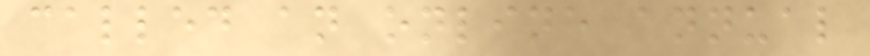called an online annual
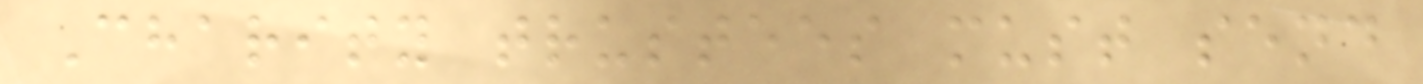Charity trustees must send
